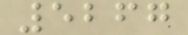5267
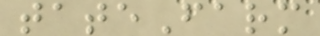tateFarm
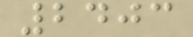2403
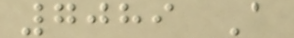7089 A
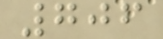706
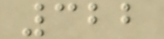322
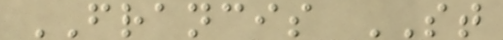FRANCIS ST
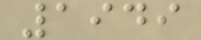1949
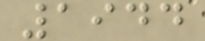1944
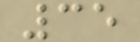35
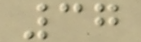37
